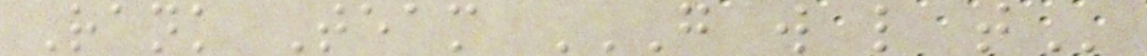Rank Team G W L T
